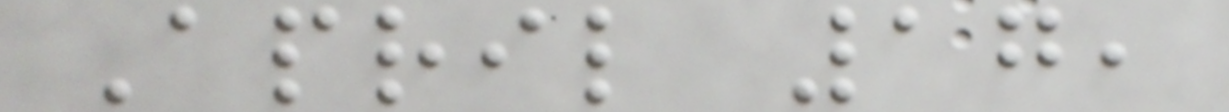April 17,
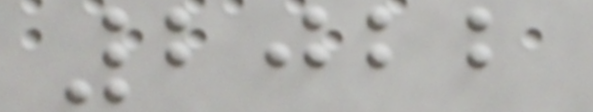2022
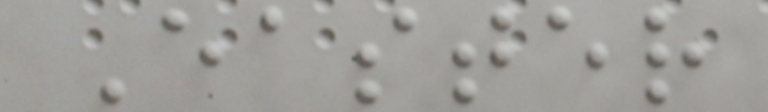Easter
